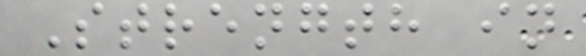Strength in
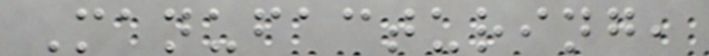Manufacturing,
